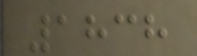1838
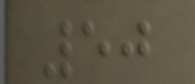50
